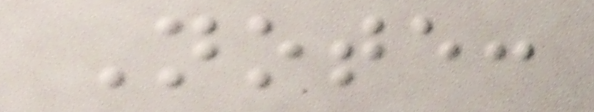Note:
